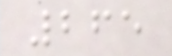265
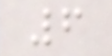6
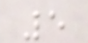5
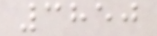3850
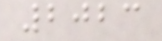2023
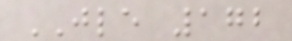JLE 172
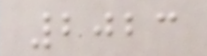2023
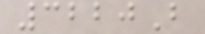3220B
